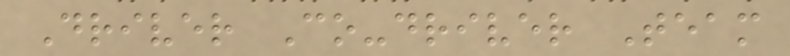Driver Co-driver Team
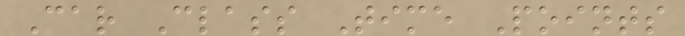Car Class Time Points
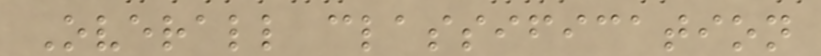Overall classification
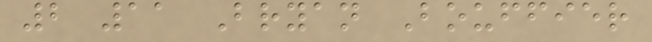2 11 Bryan Bouffier
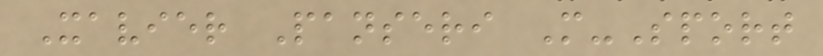Xavier Panseri M-Sport
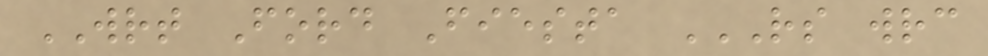WRT Ford Fiesta RS WRC
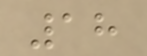18
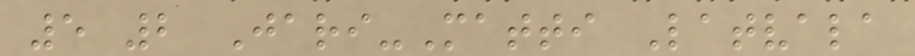5 2 Jari-Matti Latvala
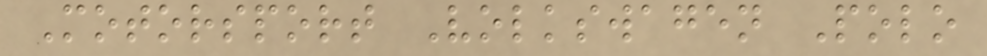Motorsport Volkswagen Polo
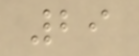29
